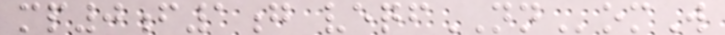mp0f1g veqfNNomW
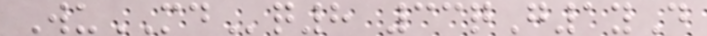WuMDq8 33qG1yD
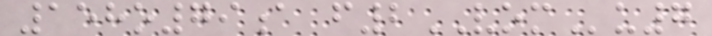158o79a f2VOMu7
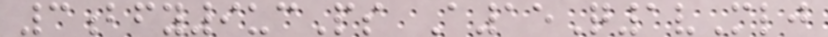3bfy9ucPs A15Q1vMlj
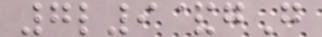7l9&gG
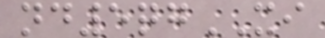nd5qgXI
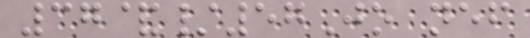37&/57Jo nef
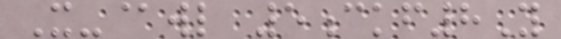X-@wl 5ckf8Y
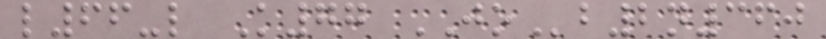l66-l K77 JOb2n360
